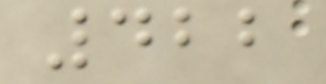422
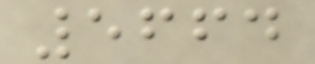5664
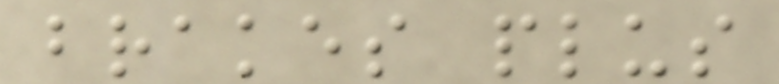brakes plus
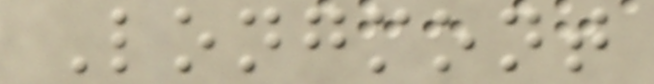Longmont
